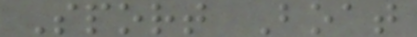Sport Boat
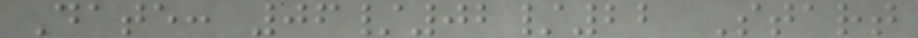Date: 06/02/22 Start
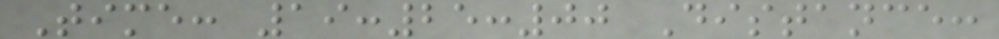Time: 19:25:00 Distance:
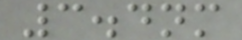3.4nm
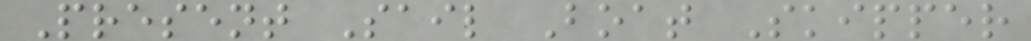Present Sail Boat Skipper
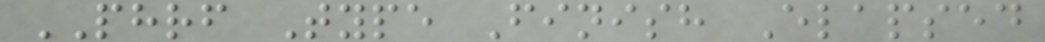PHRF Type Finish Elapsed
